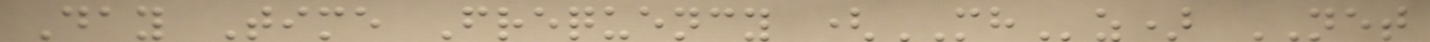Day Time Frequency (MHz) NET
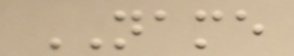NAME
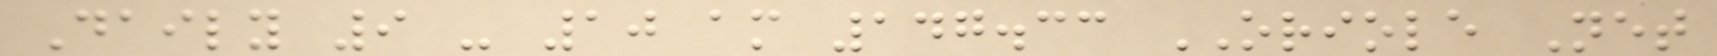Daily 9 - 10 am 147.33 ORIOLE Net
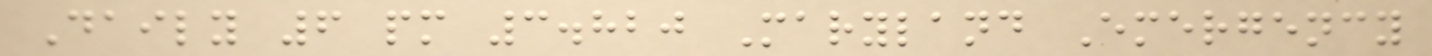Daily 6 pm 3.820 Maryland Emergency
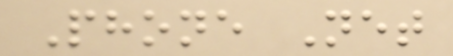Phone Net
